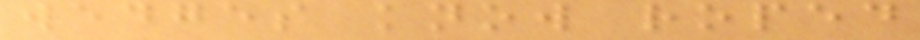wedges know roped
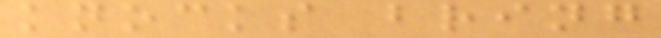knocks bring
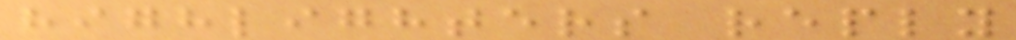highlighters reply
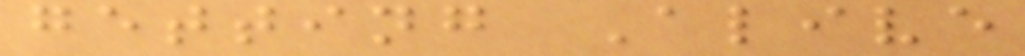getting Alive
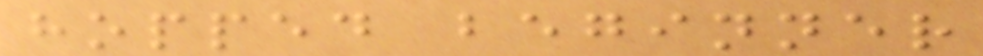hopped beginner
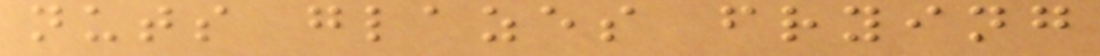nuts glazes frying
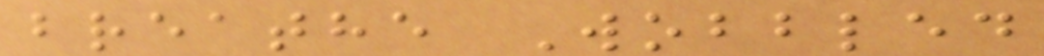breathe Wobbled
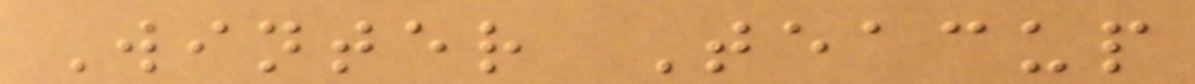Winter Teacup
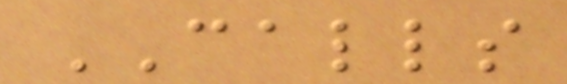CALLS
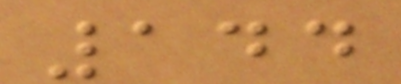144
